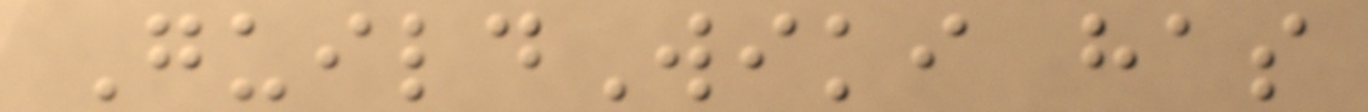GuildWiki has
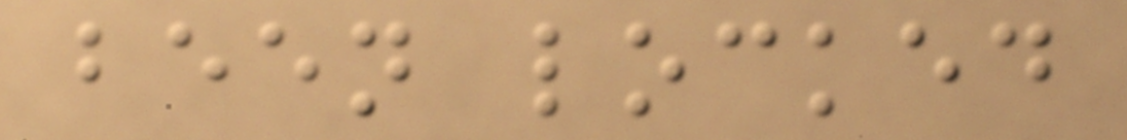been locked
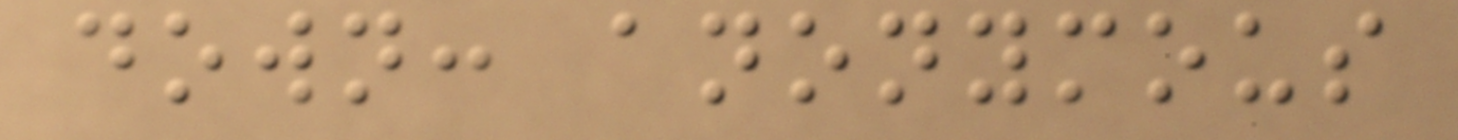down: anonymous
